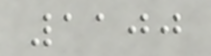1100
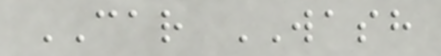CAR WASH
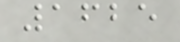1625
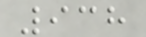938
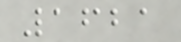1621
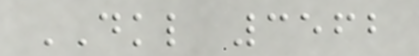DKL 3562
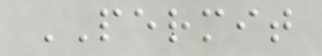PERMIT
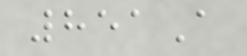851A
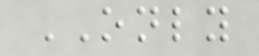ONLY
